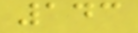143
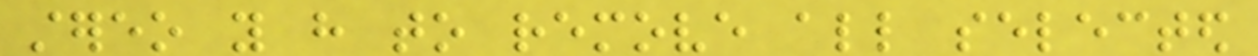stereo you have to remove all selected
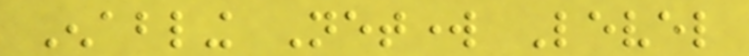Enabling Network Level
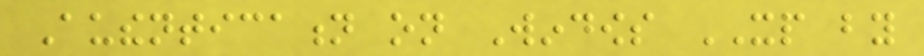Authentication on Windows XP by
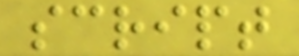script
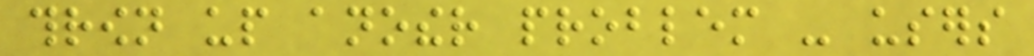thrown up another problem - users
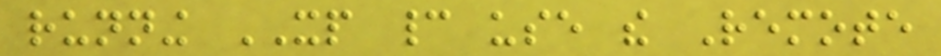running XP cannot use the Remote
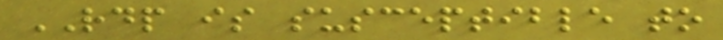RDP is susceptible to
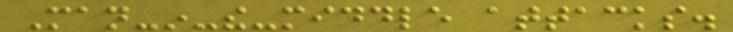Man-in-the-middle attacks.
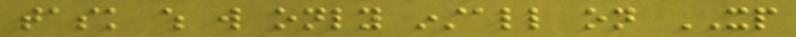task which will only install on XP
